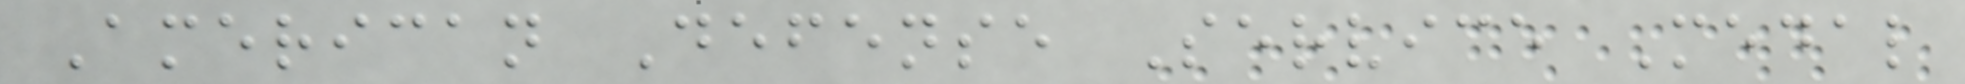American Defense Service Medal
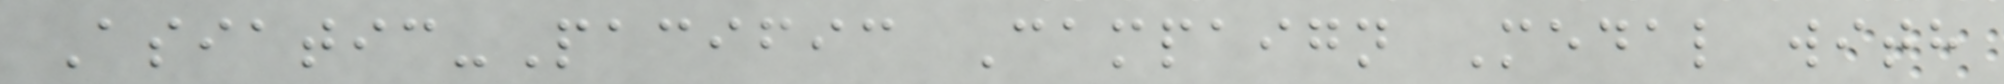Asiatic-Pacific Campaign Medal with
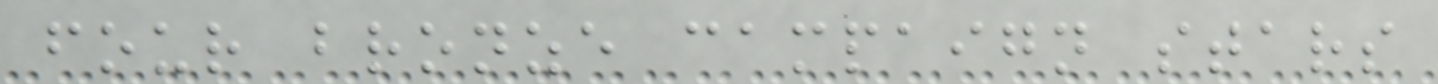four bronze campaign stars
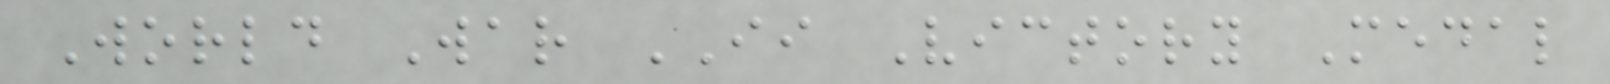World War II Victory Medal
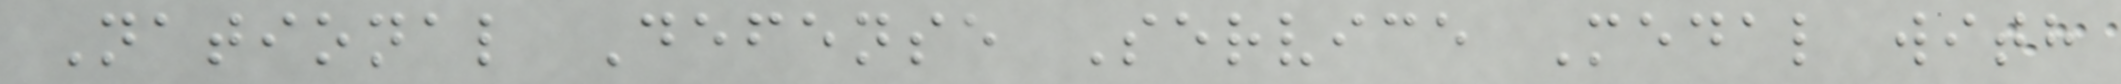National Defense Service Medal with
